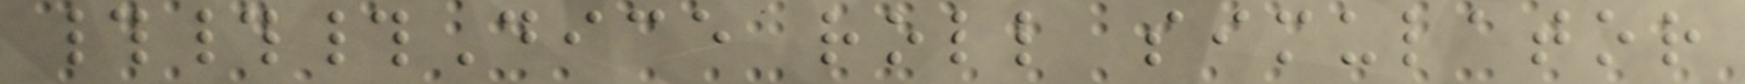###Dice roll simulator
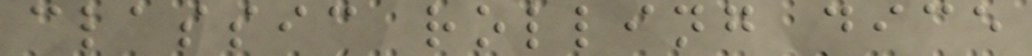classic rolling dice
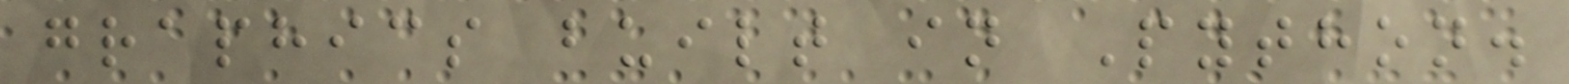graphics built in Python.
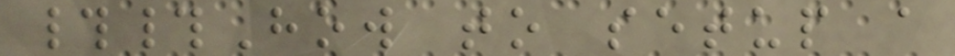##How to setup a
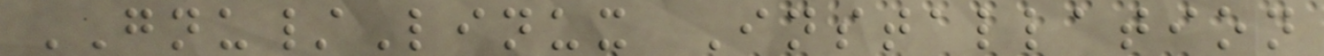GNU/Linux Installation
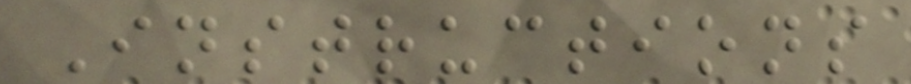Instructions
